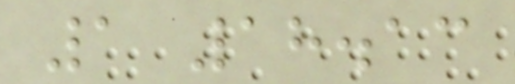1 18.13
